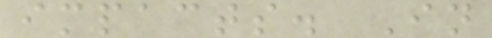impacts. In
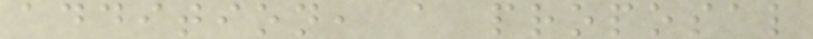addition, a proposal
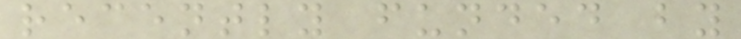recently funded by
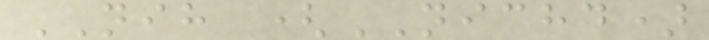NIH (NICHD)
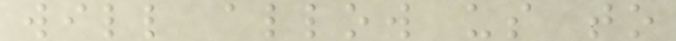will allow us to
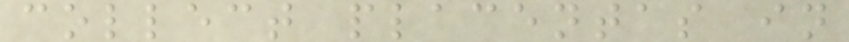collect placentas in
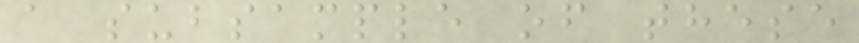a subsample of these
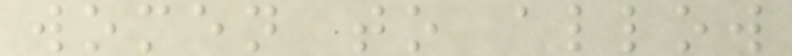women to allow
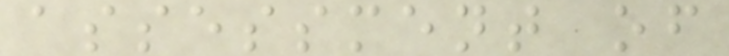assessment of
